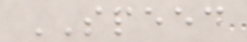SPEED
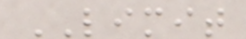LIMIT
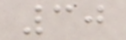30
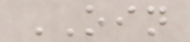OIN
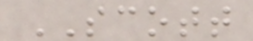SCOTT
